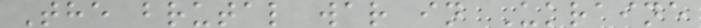The brutal war in Ukraine
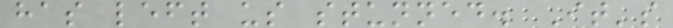has left us stunned. It's
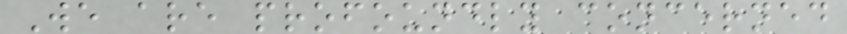We are profoundly concerned
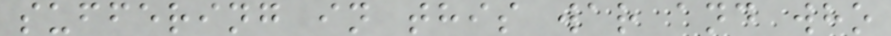suffering in this war and who
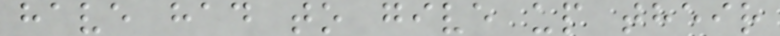have had to give up their
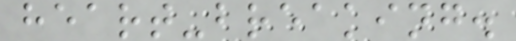heart-breaking.
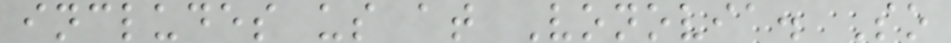includes us at Vonovia. So
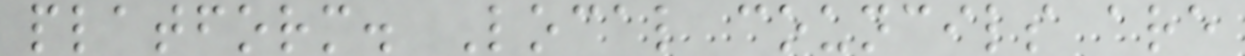platform. Local councils are
